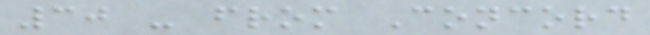30 - from Concord
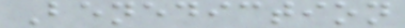Benediction
